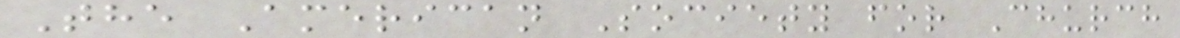The American Society for Church
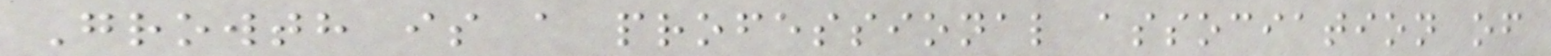Growth is a professional association of
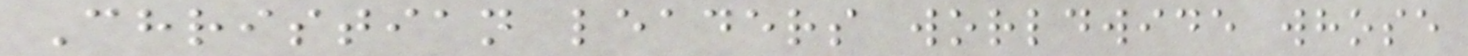Christian leaders worldwide whose
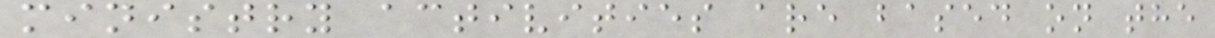ministry activities are based on the
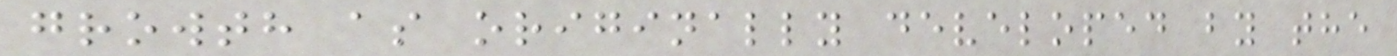growth as originally developed by the
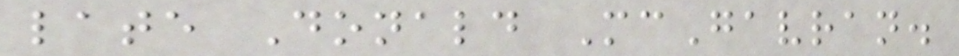late Donald McGavran.
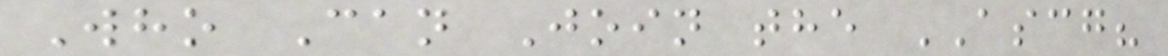Who Can Join the ASCG?
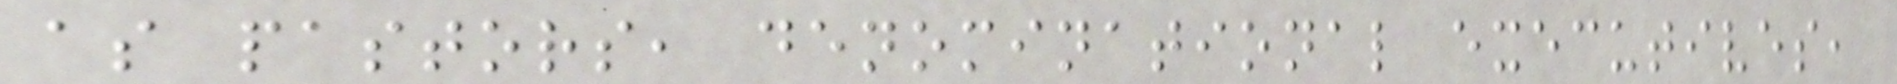as pastors, denominational executives,
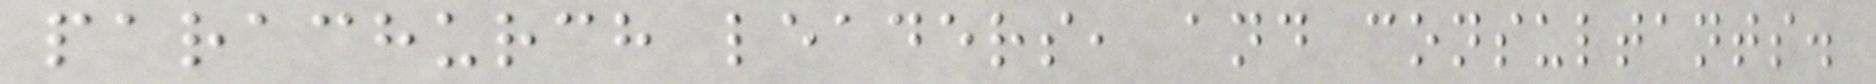parachurch leaders, and consultants.
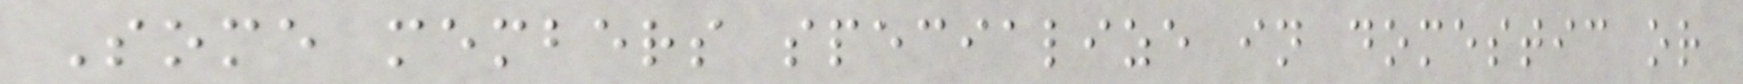Some members specialize in domestic or
